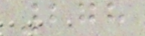278
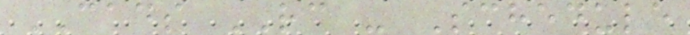CADS RC - Schedule
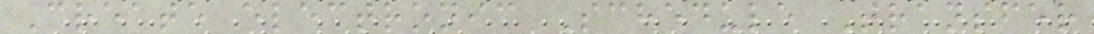Create electronic Schedule Transfer
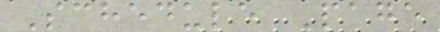Schedule Page
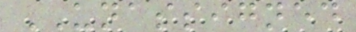UNASSIGNED
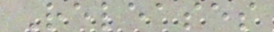Releases
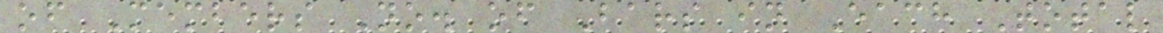of Members No. of Bars in Each Total
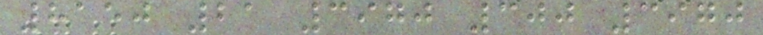8150 21 3970 300 3970
